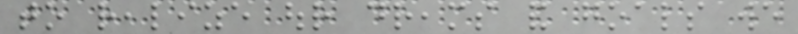to realize our dreams and goals we
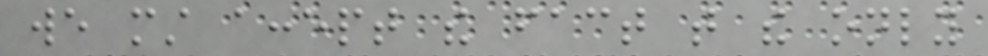we must accept the fact that the only
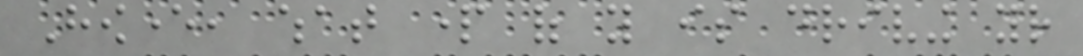However, what part of you is driving your
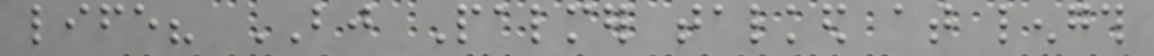life? BJ Palmer talked at length
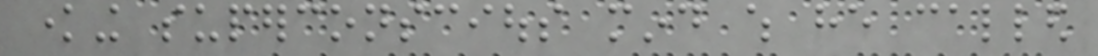knowing superconscious mind which he called
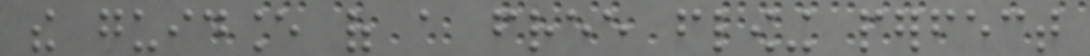the guidance of a free flowing perfect
